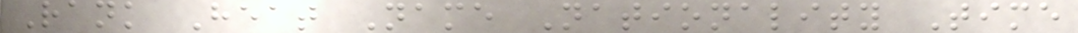Rank Heat Name Nationality Time
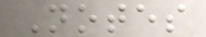Notes
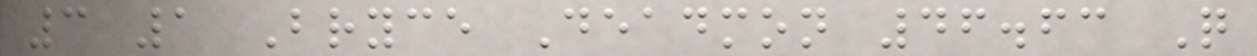3 1 Bryce Deadmon 46.63 Q
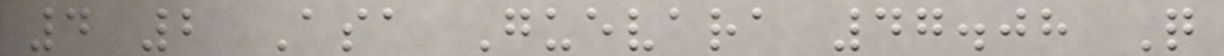4 2 Asa Guevara 47.08 Q
